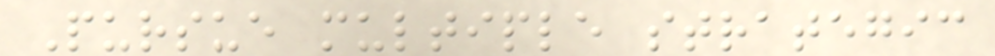Pursue multiple strategic
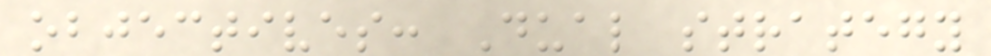objectives: Dual strategy
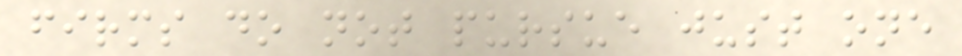firms do not pursue just one
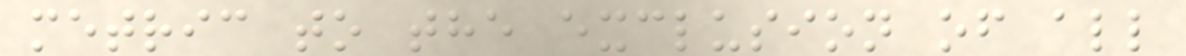metric to the exclusion of all
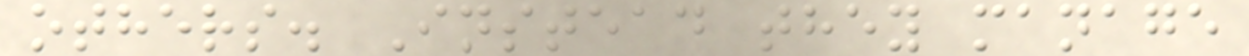others. Instead they manage
